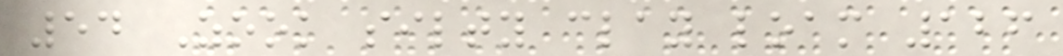54 Zook silty clay loam 126
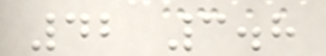42 3.8
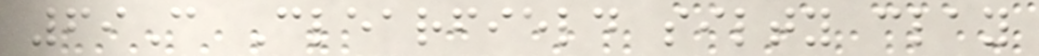69C Clearfield silty clay
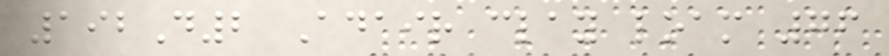192D2 Adair clay loam 76
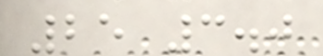25 3.0
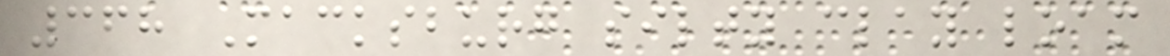368 Macksburg silty clay loam
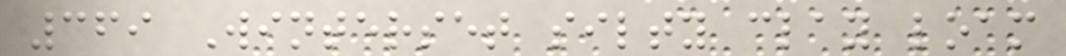369 Winterset silty clay loam
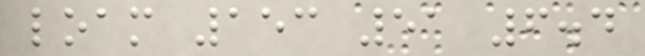loam 153 51 6.4
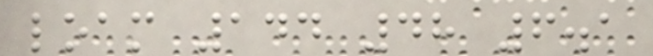loam 144 48 6.1
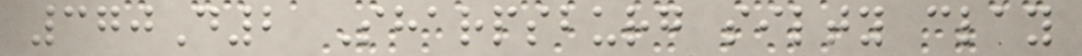370D2 Sharpsburg silty clay
